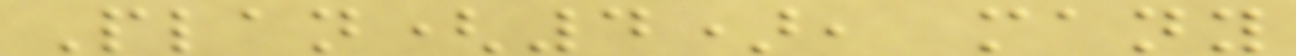Plan(4), many
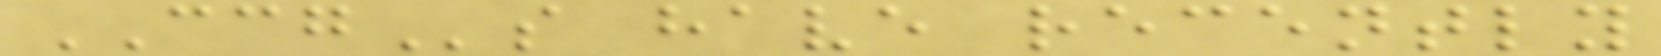CCGs have recently
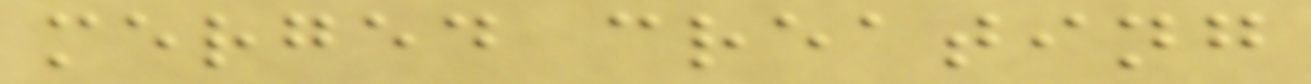merged creating
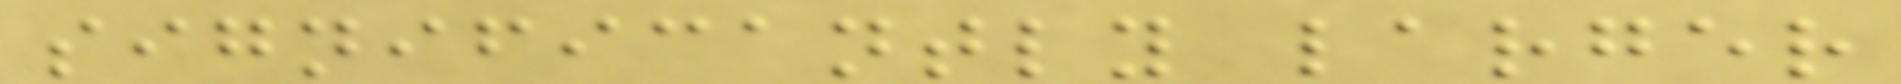significantly larger
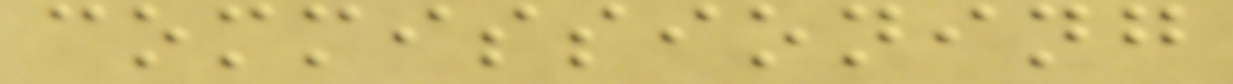commissioning
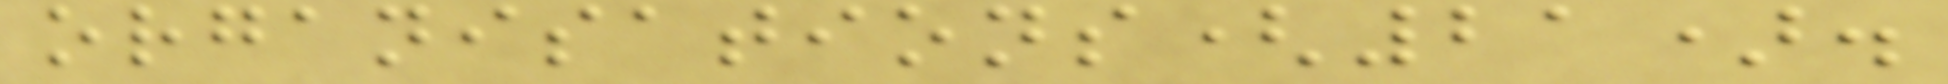organisations(21).
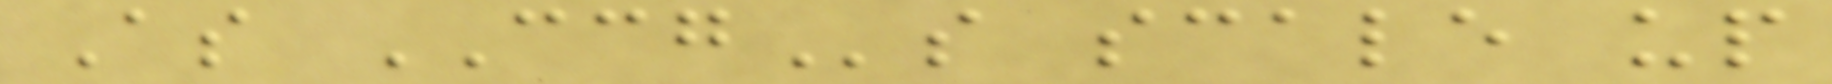As CCGs scale up
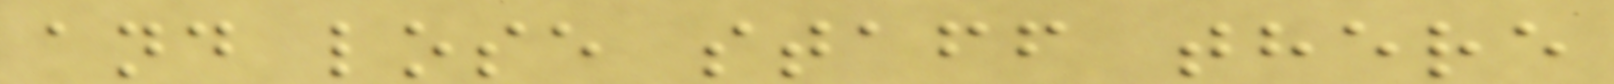and lose staff there
